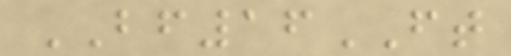BF16FT
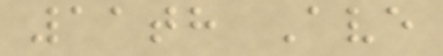11th Ave
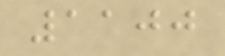1100
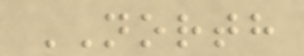NORTH
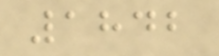1842
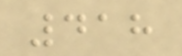418
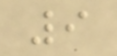9
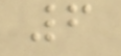6
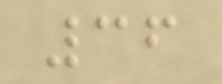36
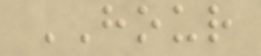HOUR
